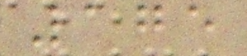175
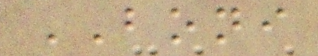BONI
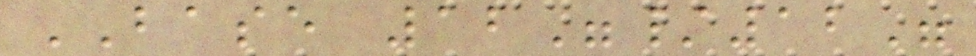BASE 12"/12"
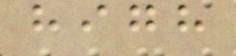high
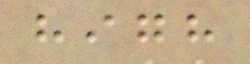high
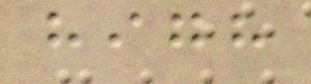high
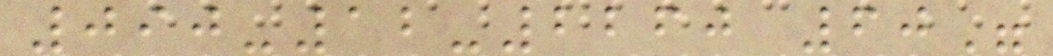090-12-2260 60"
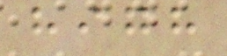high
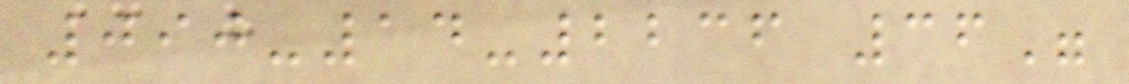090-14-2236 36"
